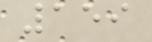159
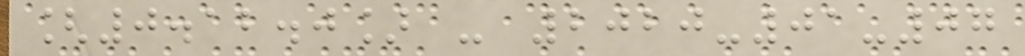[0.12.0] - 2020-01-07
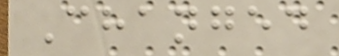Changed
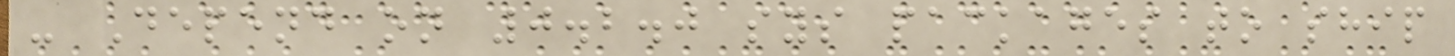- Depend on 0.2.0 sys packages to ship
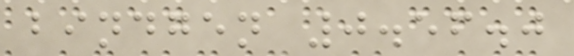bindgen 0.56.0
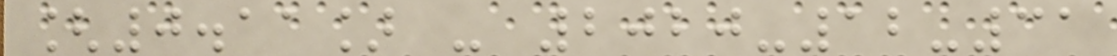[0.11] - 2020-12-31
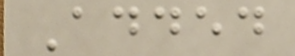Added
